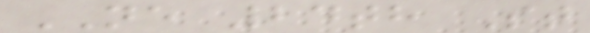NE 24th St
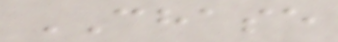CHASE
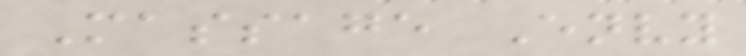Massage Envy
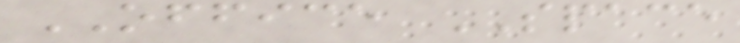OFFICE SPACE
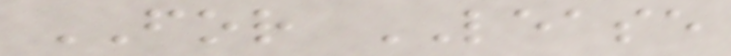FOR LEASE
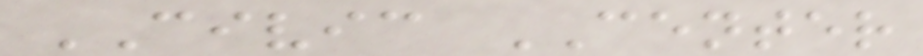CIVIC CENTER
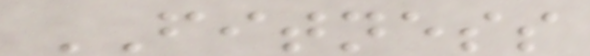FITNESS
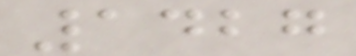1427
